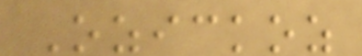Ozickoz
